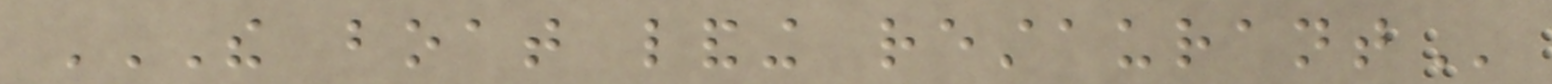THE BOAT LANDING RESTAURANT
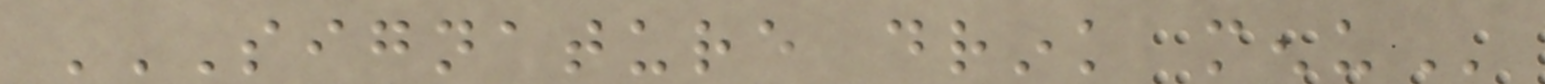SIGNATURE DRINK MENU
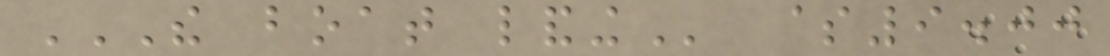THE BOAT LANDING $9.00
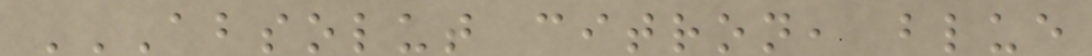ABSOLUT CITRON, BLUE
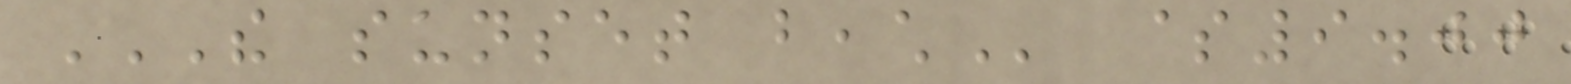THE SUNSET BEACH $9.00
